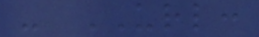- URL:
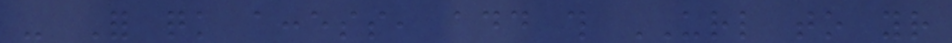- For quick access, add this URL to your
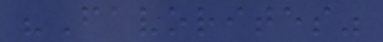"Favorites"
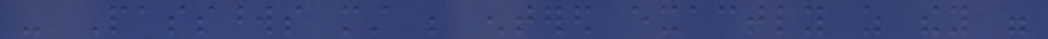- Passwords must be entered exactly as they were
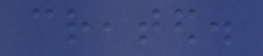created.
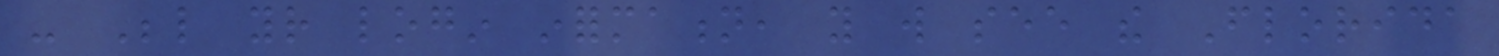- Below your login information, you will see the Florida
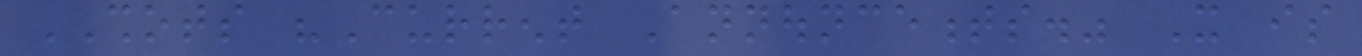SHOTS "Current Announcements." It is
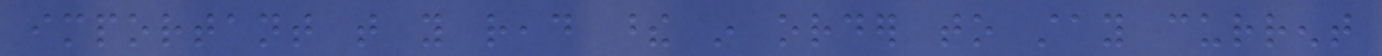important that you read these in order to stay current
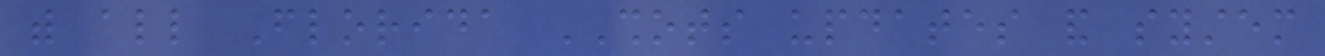with all Florida SHOTS updates and system
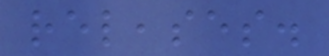releases.
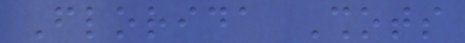Florida Shots
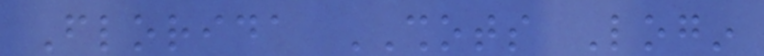Florida SHOTS Login
